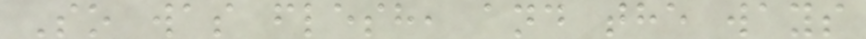So was flesh, and the ways
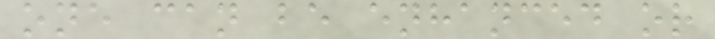one can be enhanced or
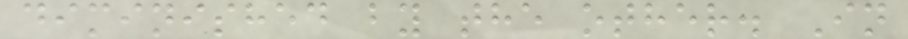diminished by the other. In
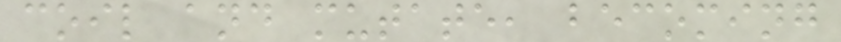coil and mutate, becoming
